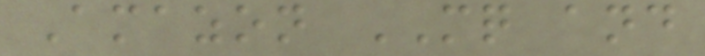Amazon MQ and
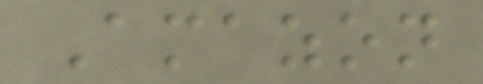Amazon
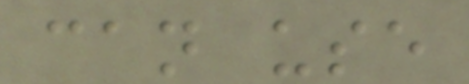can use
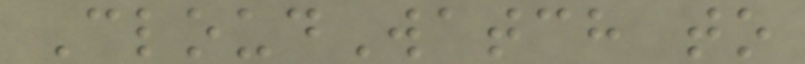CloudWatch to
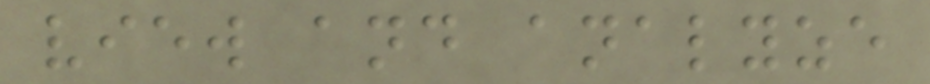view and analyze
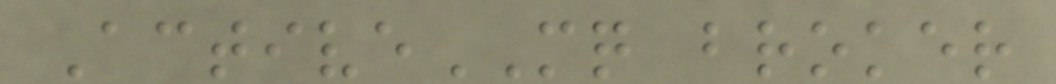ActiveMQ broker
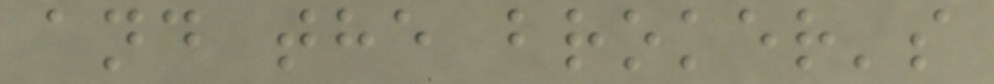and the broker's
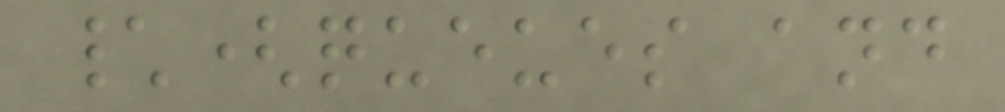\(queues and
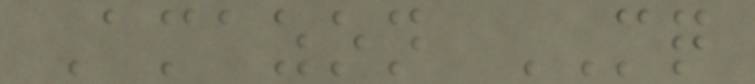Amazon MQ
